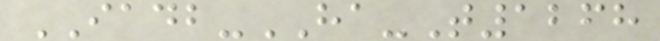IADB-HA-T1268
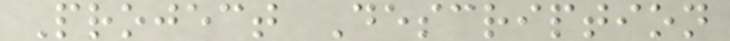Project Description
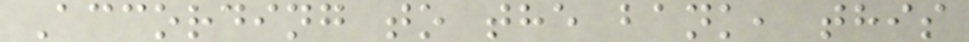According to the bank, this
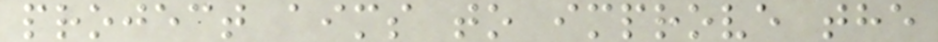project aims to improve the
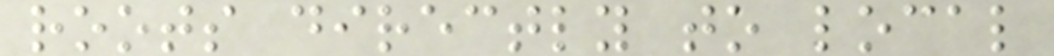roots directly to local
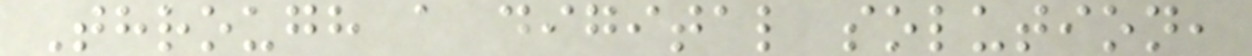Through a digital solution,
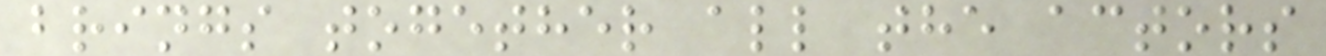brings together all the actors
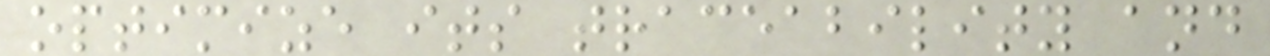optimize its traceability and
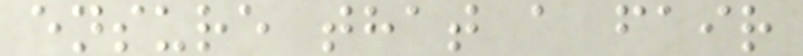ensure that a fair
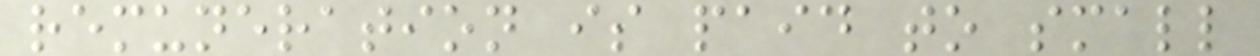remuneration is paid to small
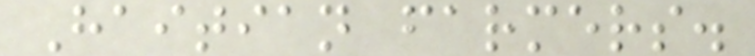Haitian farmers.
